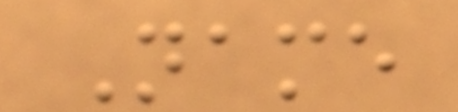Name
